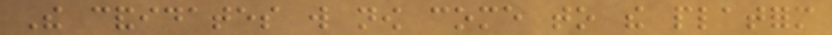The candidates will now come to the platform
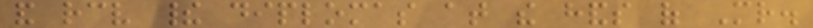and receive their diplomas at the hands of Mr.
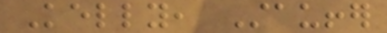Kelly, Stauffer
